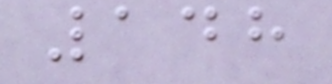148
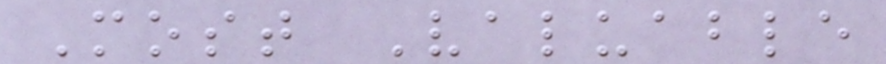Most Valuable
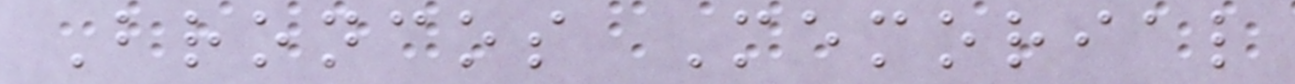Broncos Memorial
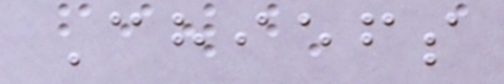Chiefs
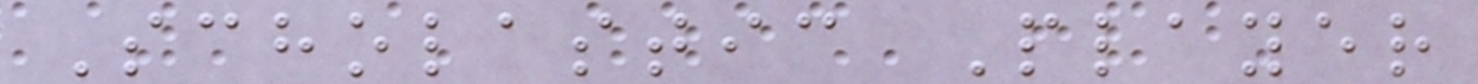Scholastic Player
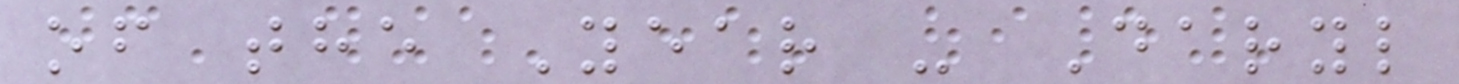of the Year - Daryl
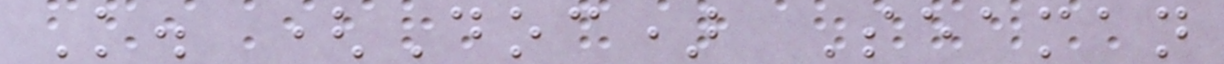K. (Doc) Seaman
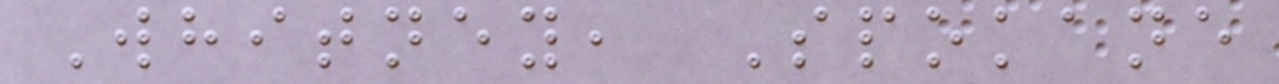Whitney, Spokane
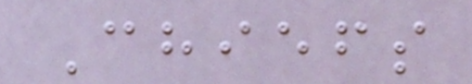Chiefs
